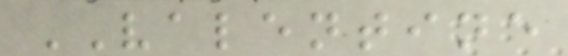VALENTINE
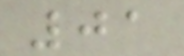01
